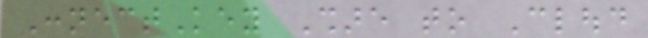ConnectKey Share to Cloud
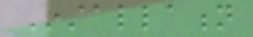Installation
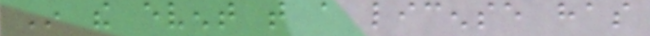In the event that a license has
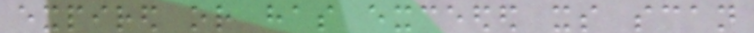expired or has exceeded its scan
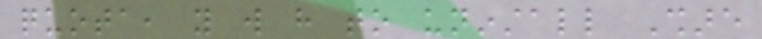quota, you will have to uninstall Share
